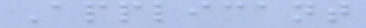Applicant
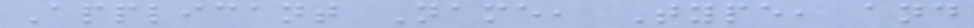Applicant Name, Type, and
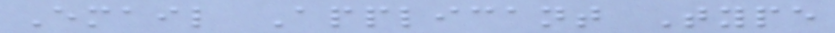Email Applicant Type
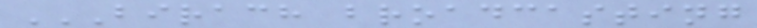BIRACH BROADCASTING
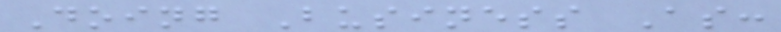Doing Business As:
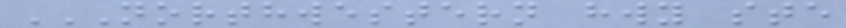NORTHWESTERN HWY STE
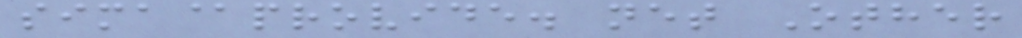sima@provide. net Other
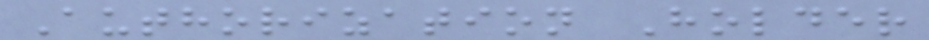Authorization Holder
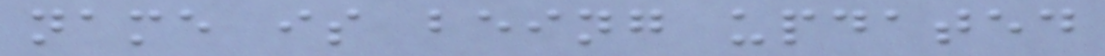name is being updated
